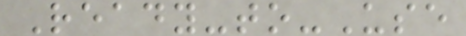Ready-to-Use
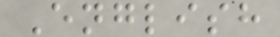English
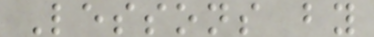Lessons by
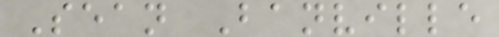Sean Banville
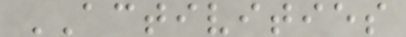ACTIVITIES
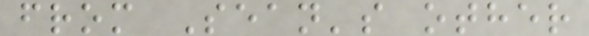from Sean's other
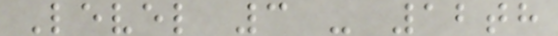Level 3 - 12th
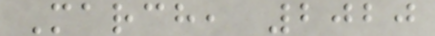March, 2020
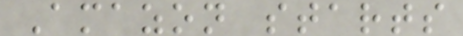Amazon starts
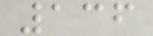136
